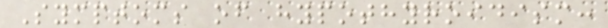Symptoms of hypothyroidism:
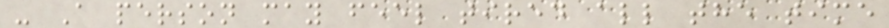- A person may feel tired all the time
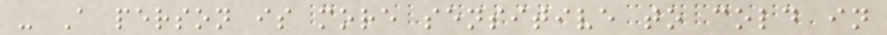- A person is more sensitive to cold in
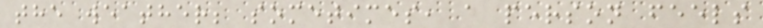the weather; sometimes, a person feels
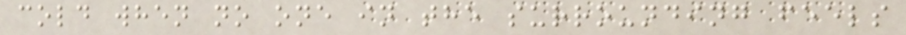cold when no one in the surrounding feels
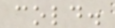cold.
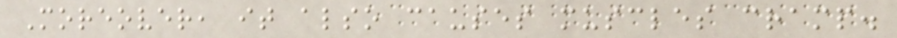Moreover, it also causes muscles cramp.
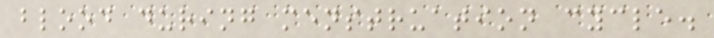blood during menstruation cycle.
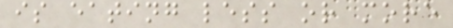is eating less or more
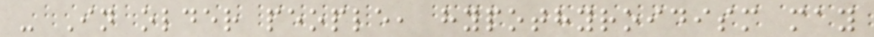- In older people, hypothyroidism may
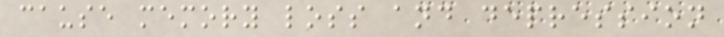cause memory loss and depression
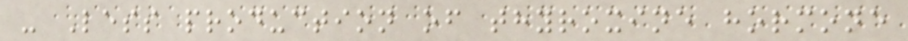- Less production of thyroxine hormone
